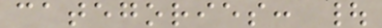categories: |
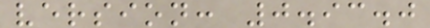version: 0.93.0
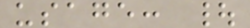usage: |
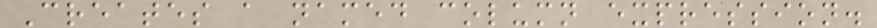Creates a named column expression.
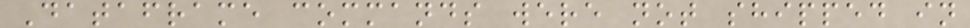Dataframe commands were not shipped in
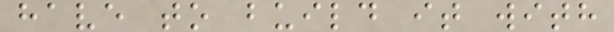have to build it with
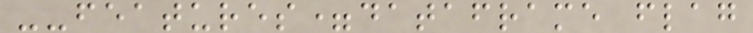--features=dataframe flag
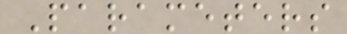Parameters
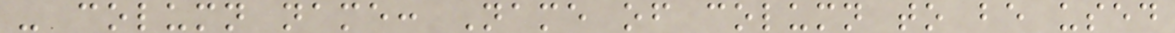- column name: Name of column to be used
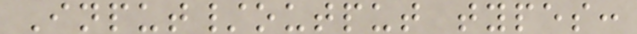Input/output types:
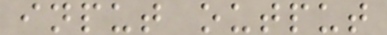input output
